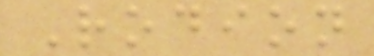Rodion
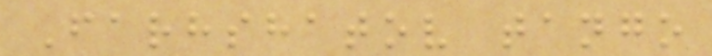Farhshatov tango
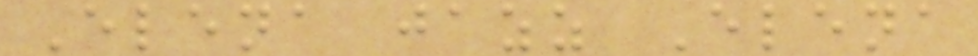Elena jazz Elena
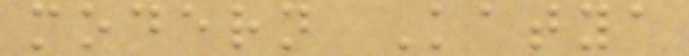modern Katya
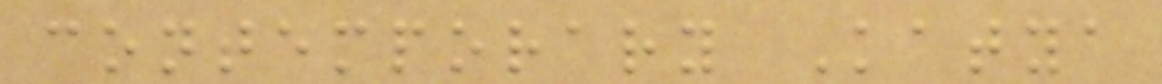contemporary Katya
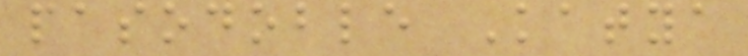pasodoble Katya
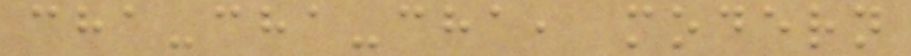cha-cha-cha, modern
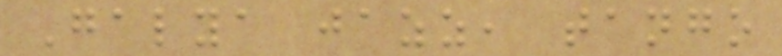Galya jazz, tango
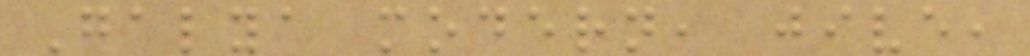Galya modern, jive,
